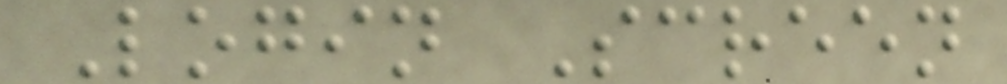Login Screen
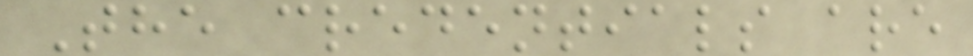The credentials are
